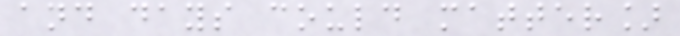and days could matter]
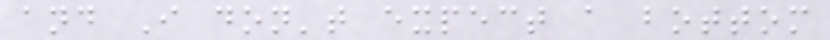and I don't expect a bottom
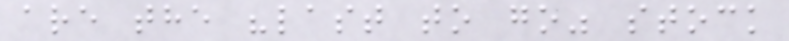are the "last to go" stock
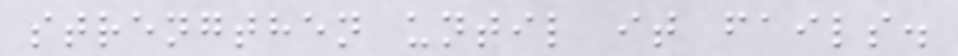strengthen until it fails.
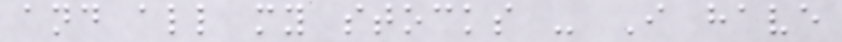and all my stocks - I have
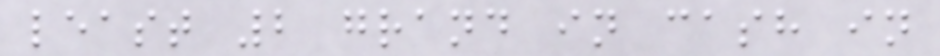least 2 grand in cash in
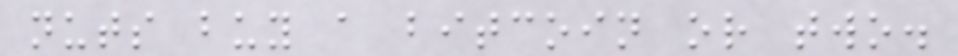nuts buy a bitcoin or two.
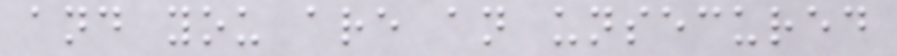and you are an unsecured
